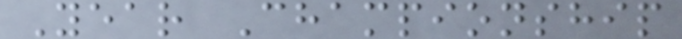Year Championship
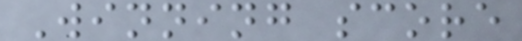Winning score
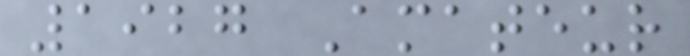1927 Amateur
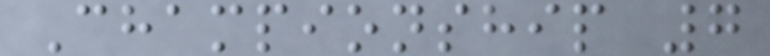Championship 7
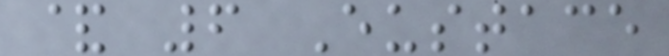& 6 Eustace
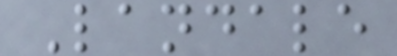Landale
